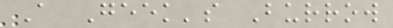A Geek's Burrow
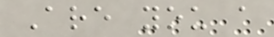Are you a
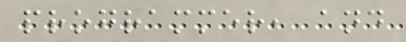programmer, and
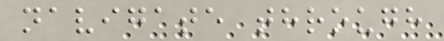navigate through
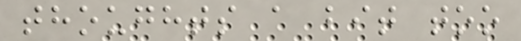thoughts a bit too
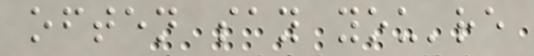often say you're
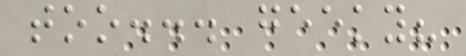too... geeky?
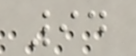94
